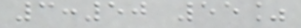3:50 55%
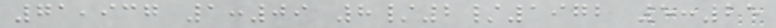71,937 1:09 8/2/1972 5:25
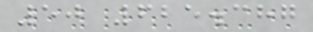50 625.387
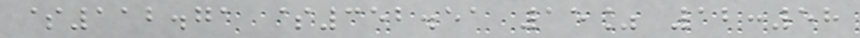$112.71 $352.51 15% 12:58
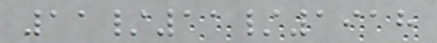11/11/1918
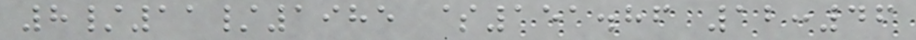8/11/1985 $151.86 12:46
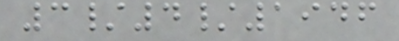3/4/1946
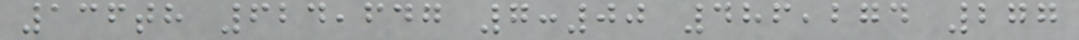136th 624,647 7:00 486,274 277
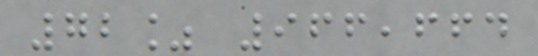72% 966,664
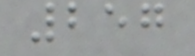257
